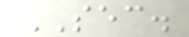SEC.
